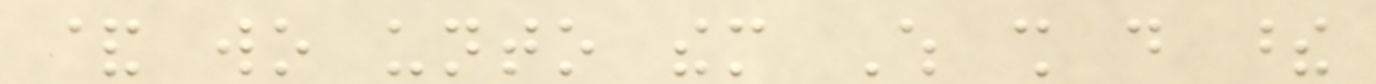& wo unto them Which shall do these
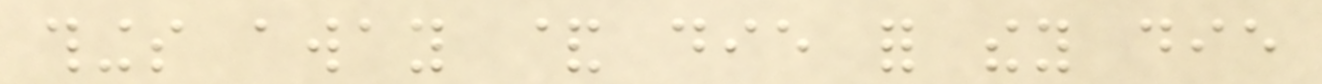things away & die for they die
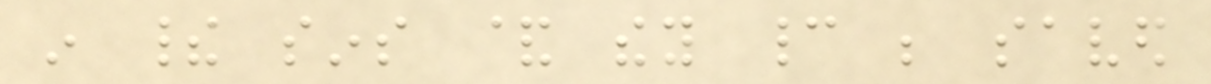in their sins & they cannot be saved
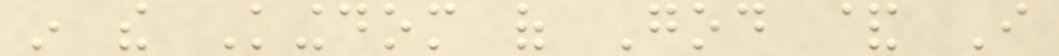in the Kingdom of God & I
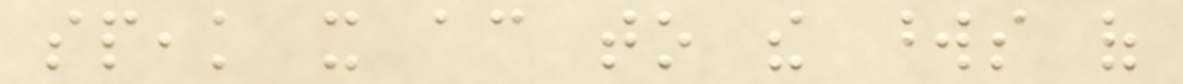speak it according to the words of
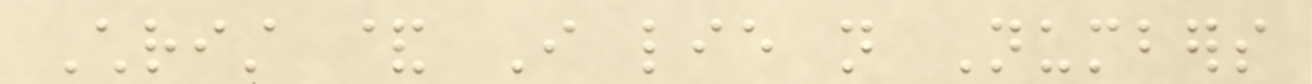Christ & I lie not Numbers
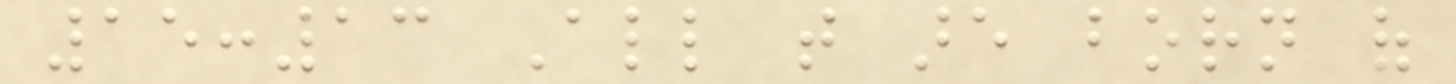15:13 All that are born of
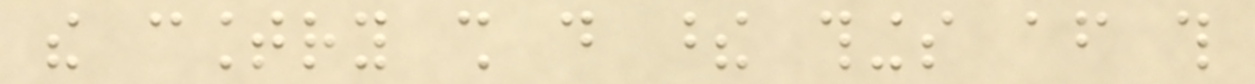the country shall do these things after this
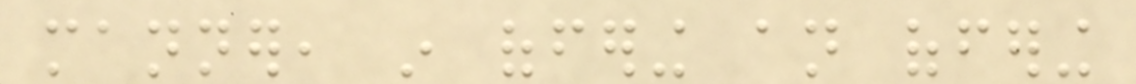manner, in offering an offering
